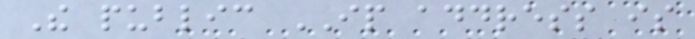The public IP address is
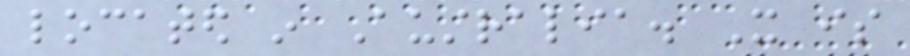located in Australia. It is
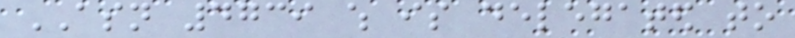ASN 4739 which is delegated to
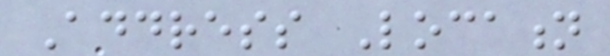Address Location
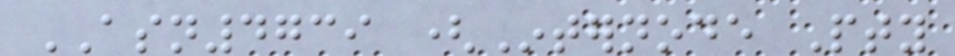ASN4739 (Internode Pty
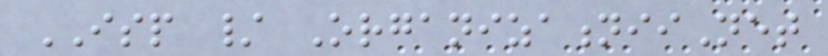ISP / OrganizationiiNet
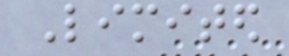Limited
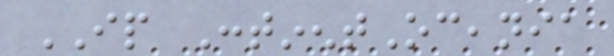IP ContinentOceania
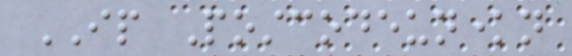IP Postcodeunknown
